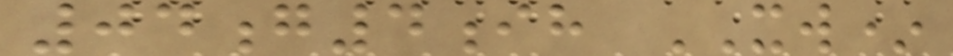04g4ih XW*
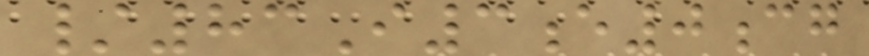/83I3e0cg
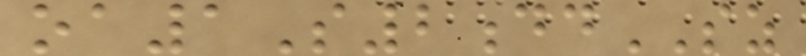oa1S2ddSZ
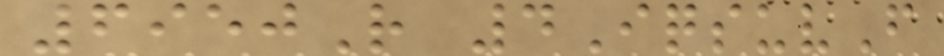6950R 4IqsuvF
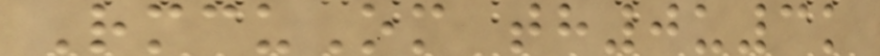RmcuOm th0u3k
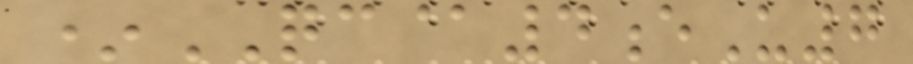*QC@4eU7
